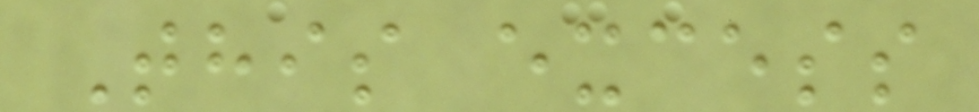This excess
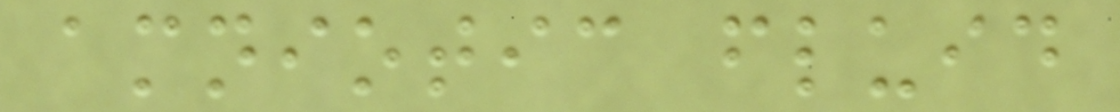amniotic fluid
